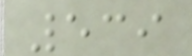539
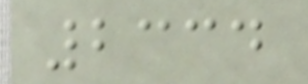2334
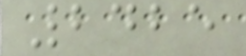2425
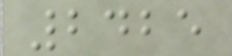2425
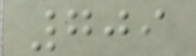709
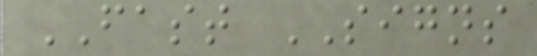FAST SIGNS
